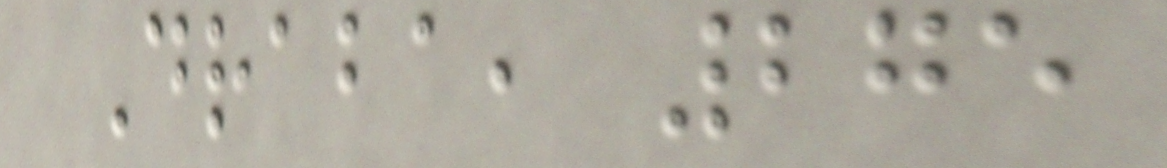Draba, 275
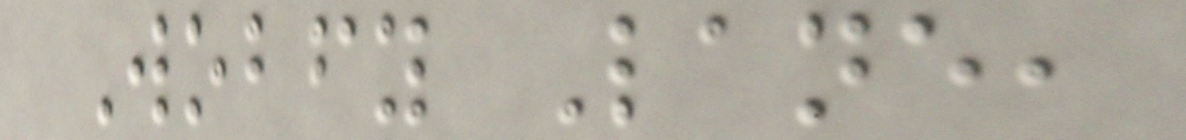Wobfy Lane,
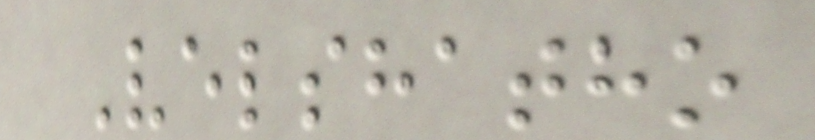Velshatho
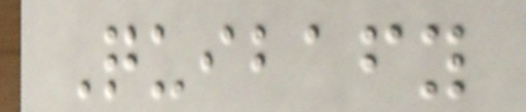Quibafy
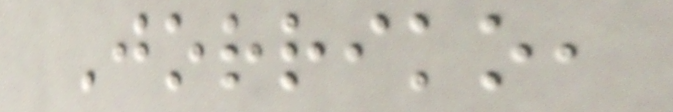Jorriko,
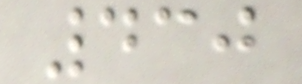430
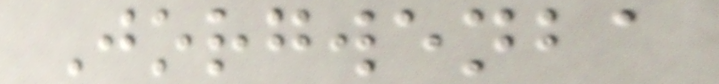Jorgwenba
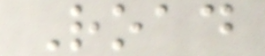Road
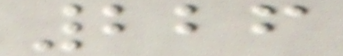226
